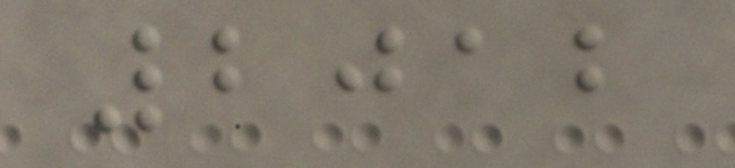2012
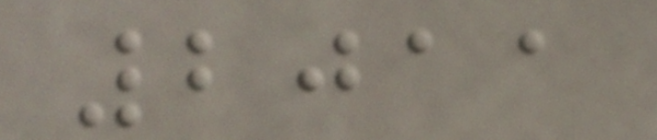2011
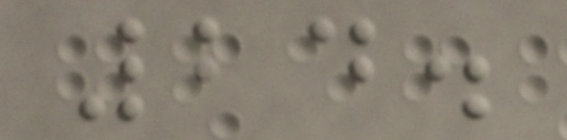24.
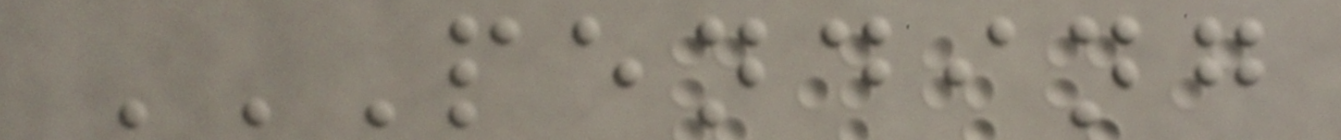PENDING
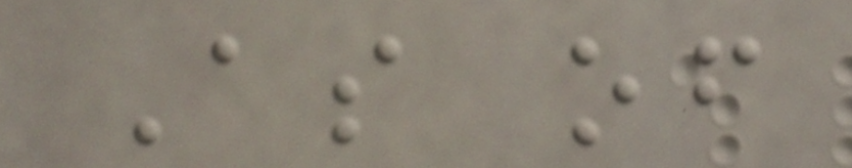As of
